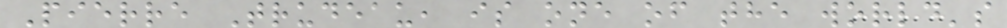Pierre Trudeau, is one of the world's
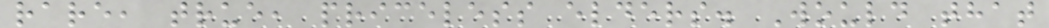rare, true, priceless elders. Would that
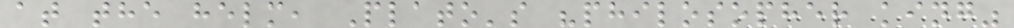at the helm, Plato's "philosopher king"
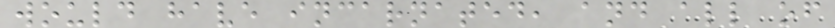would have incarnated, and all of
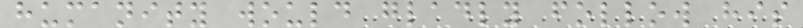humanity would gladly follow his
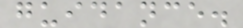guidance.
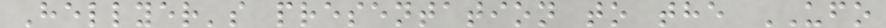Hellyer's presentation to the UFO
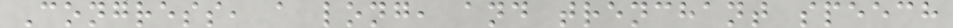Congress, a long, and trenchant speech
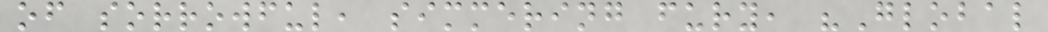of sorrowful, simmering fury, "Global
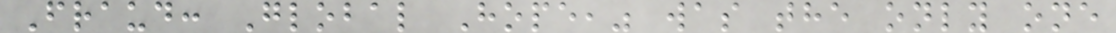Fraud: Global Hope," was the only one
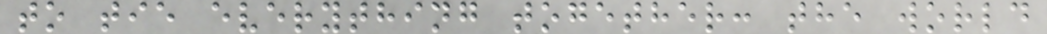to tie everything together: the world
